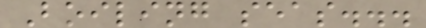Boiling seas...
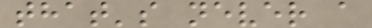that's never a
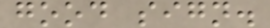good sign.
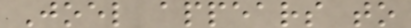Joel appears to
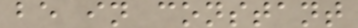be in constant
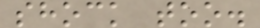shock too.
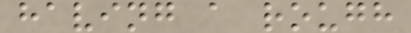having a rough
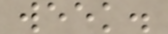week.
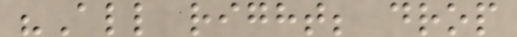"All right; drop
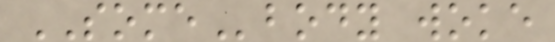SOMEbody woke
